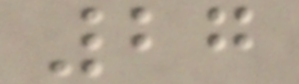27
